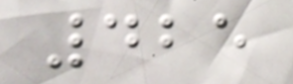425
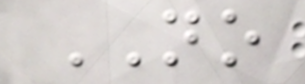NO
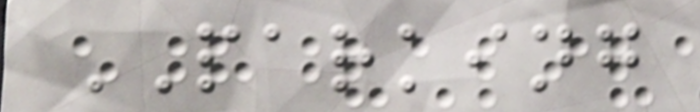PARKING
